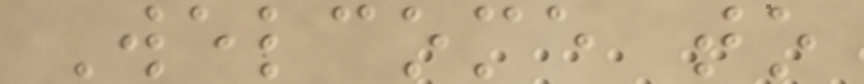Welcome to
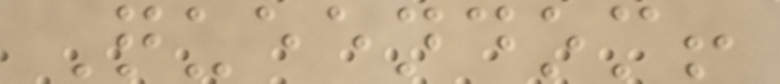Queendom!
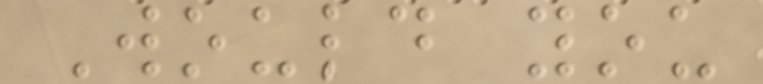Would you
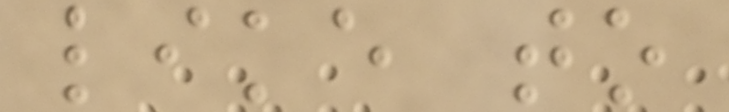like to
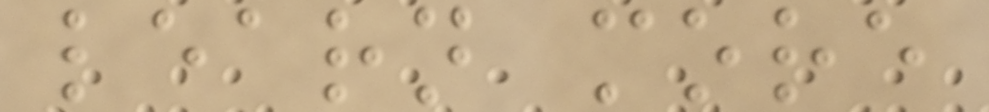learn more
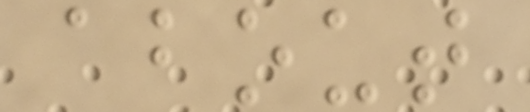about
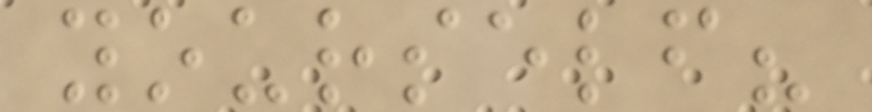yourself?
